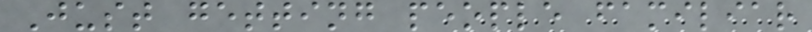Just getting people familiar
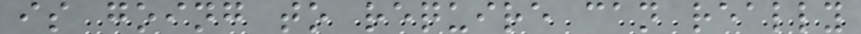is going to require can really
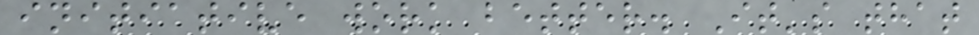initiative work better. It's that
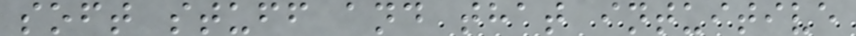soft stuff and that intuitive
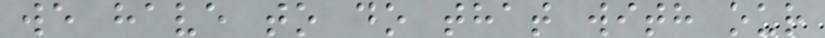we have to do that with our
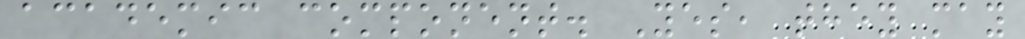academic component. Yes, they may
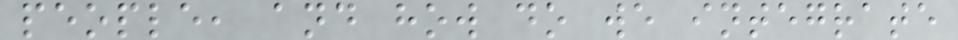people, and how do we integrate
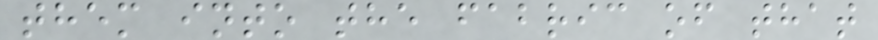them into the fabric of that
